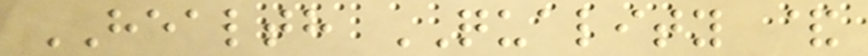HEALTH QUALITY &
